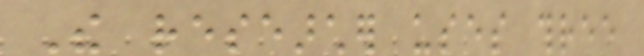The researcher uses three
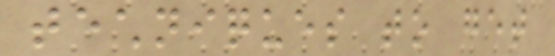techniques to get
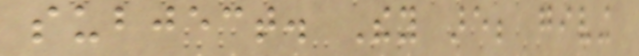subject. They are; giving
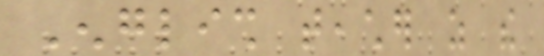English teacher as the
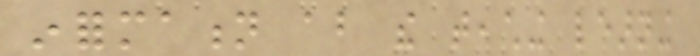information about the teaching learning
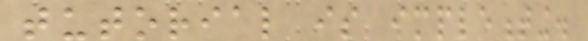tutorial is implementing.
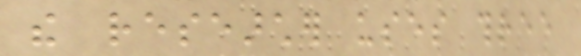the researcher uses three
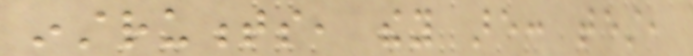instruments, they are: test,
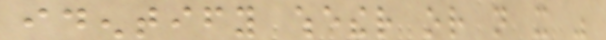identify whether or not it was
